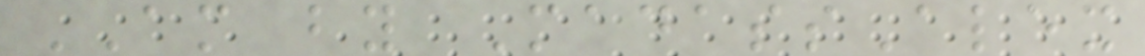AM by MadassAlex
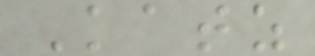Katz
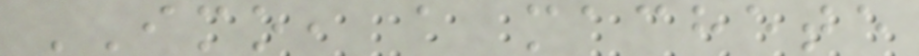IMO, a machete
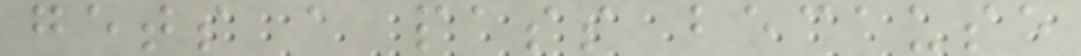gets a pass because
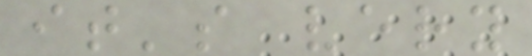it's very
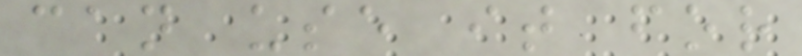can use it for
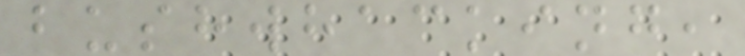bushwhacking,
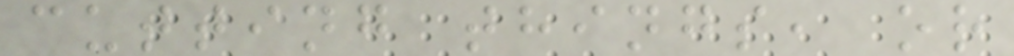cutting things, or
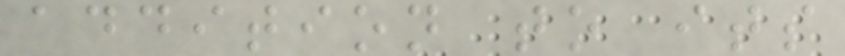addition to its
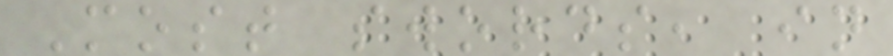Most swords, in
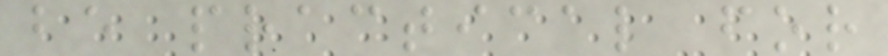be practical for
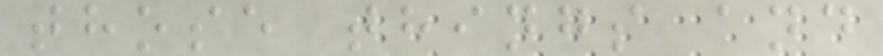those things and
